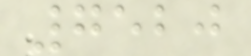7520
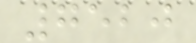7520
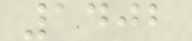1402
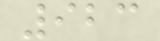923
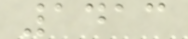1413
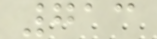713
